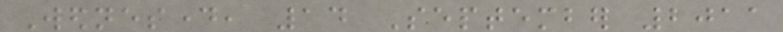Wednesday, 14 September 2011
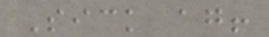Sick again!
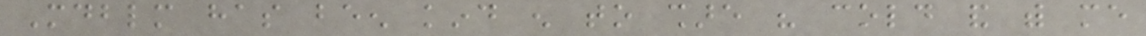Mdblm has been kind enough to share his cold and with me
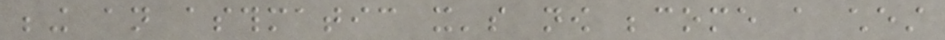being an asthmatic it's now become a chest
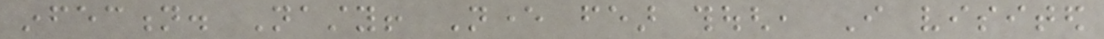infection. Nasty! Never fear though, I visited
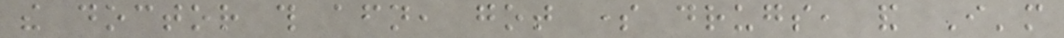the doctor this afternoon, got some drugs, and I'm
